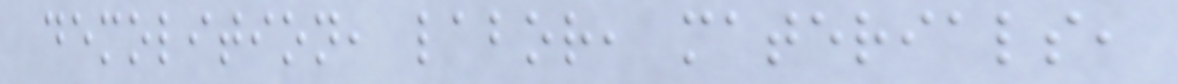demolition, labor, materials,
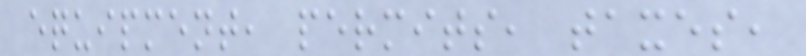equipment, permits, taxes,
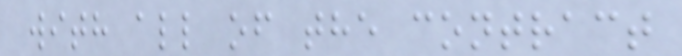with all of the contract
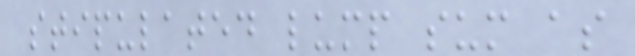stipulated lump sum as
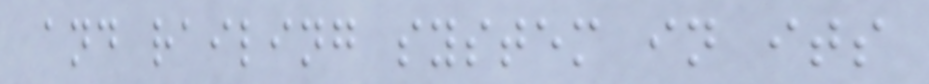and railing system in its
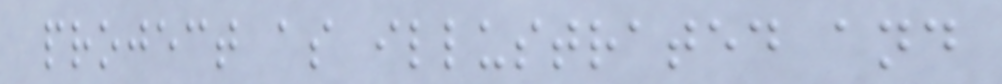project as illustrated and
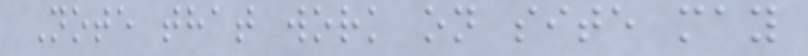Note that work on site may
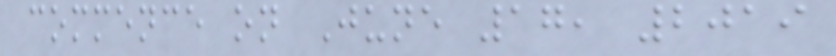commence on June 17, 2019
